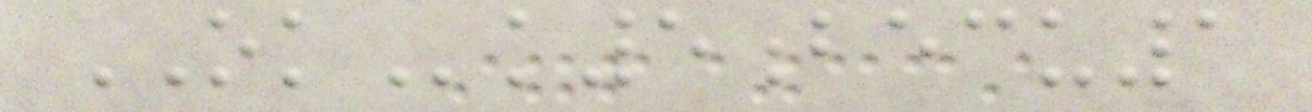OKk5becu1
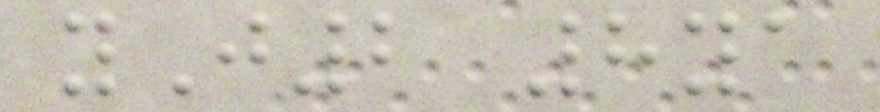yJ2 8ya
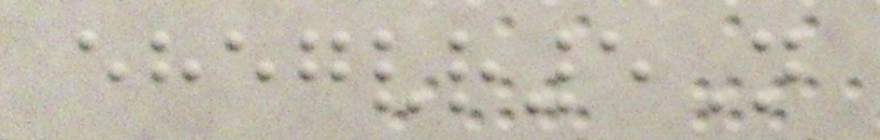ehegvr5N
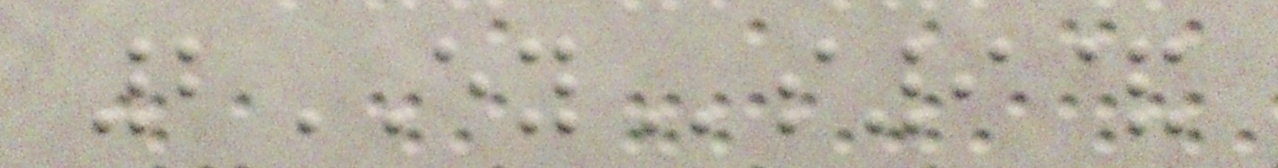2EYs9&
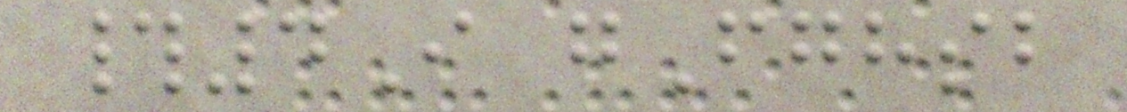#4I gFghsb
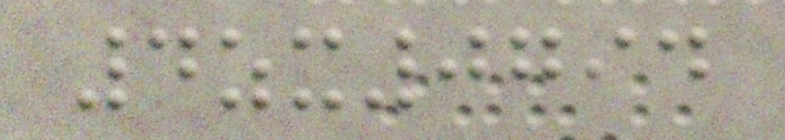4zx0794
